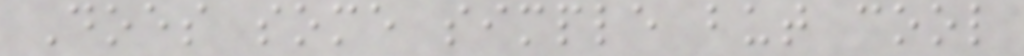Does some simple but cool
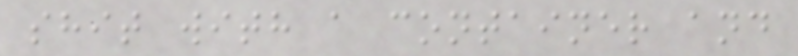shit with a container and
